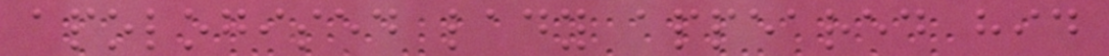apologised lady appeared hid
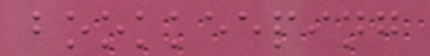bookkeeping
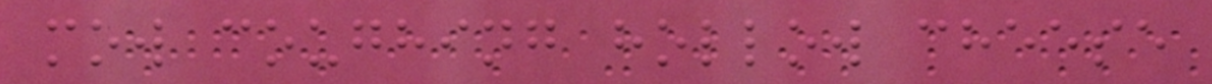mow coughing hollow cheese
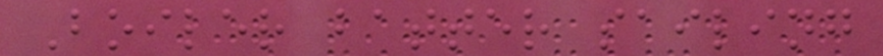Boiler batter sailing
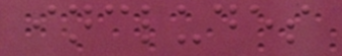includes
